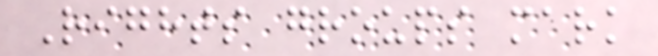Rights groups mark
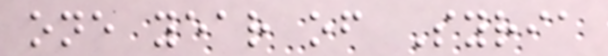one year of Syria
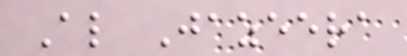Al Jazeera
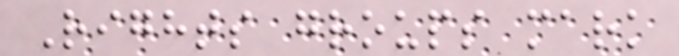Rights groups mark
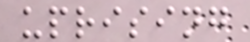uprising
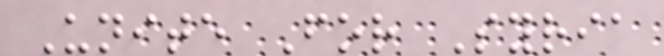Unite For Syria
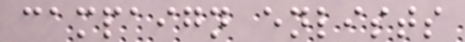campaign enlists
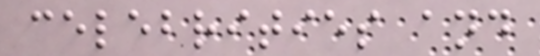celebrities and
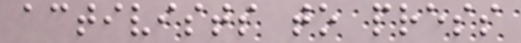activists to press
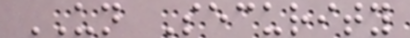UN Security
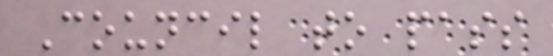Council to pass
